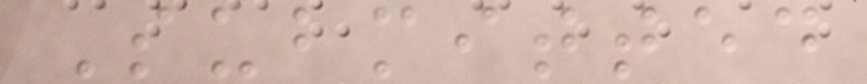Submitted
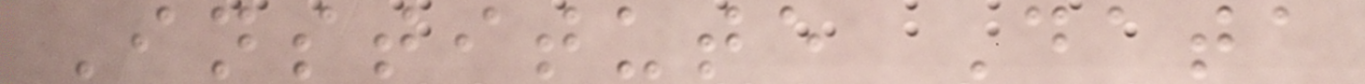Institute Data
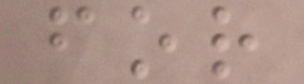for
